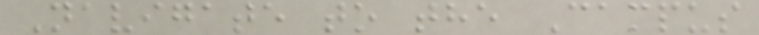Navigate to the Campus
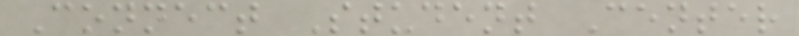Connect Student Center
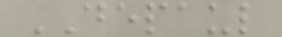DEPAUL
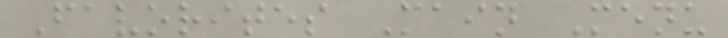Favorites Main Menu
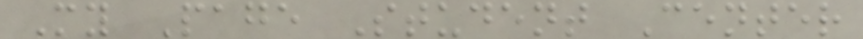My Page Student Center
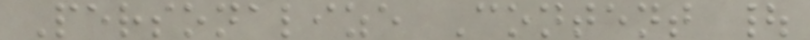Personalize Content |
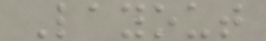Layout
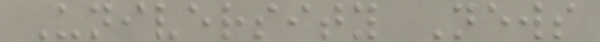University News
